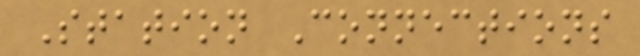Station Connections
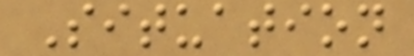Situation
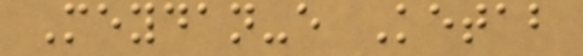Meydan-e Ketab
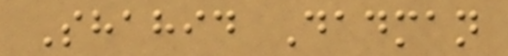Shahid Dadman
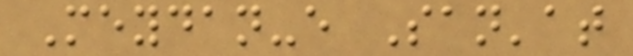Meydan-e San'at
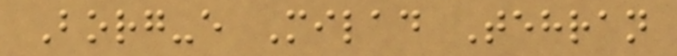Borg-e Milad Tehran
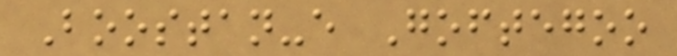Boostan-e Goftegoo
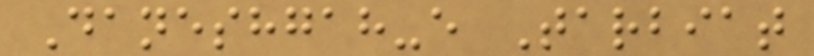Daneshgah-e Tarbiat
